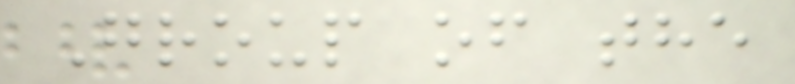Group of the
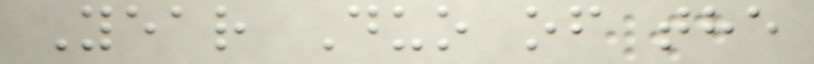Year Duo of the
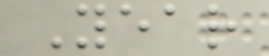Year
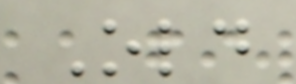Old
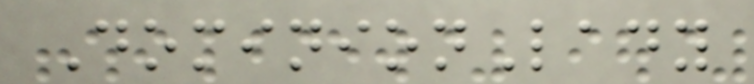DominionLady
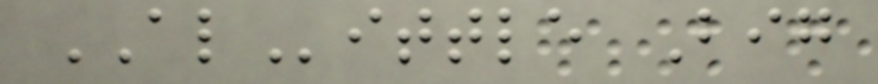ALittle Big
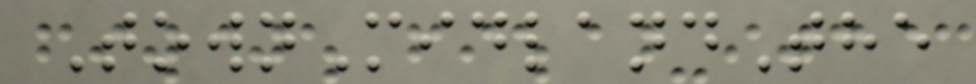TownMidlandThe
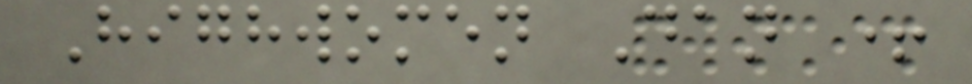Highwomen Dan +
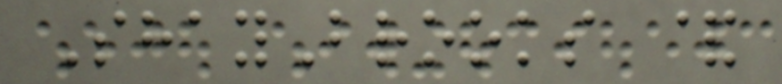ShayBrooks &
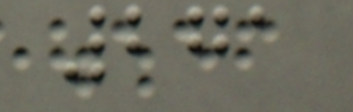271
